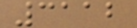3112
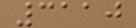3110
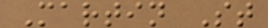Martin St
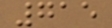715
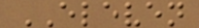ELEVEN
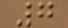7
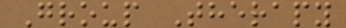Group Therapy
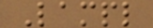Lampl
